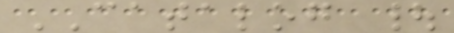CATALOG |
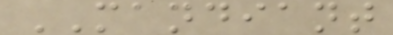MANDIANT
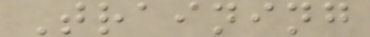Training
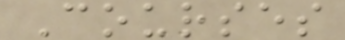Courses
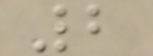2
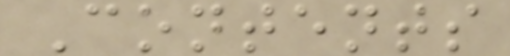Contents
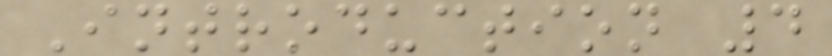Introduction 4
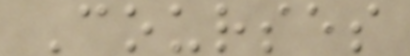Courses
